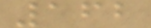162
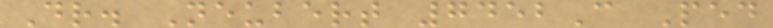Dr. Neubert 7452C Ped
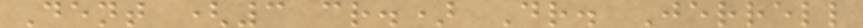Dent (3 cr.) Dr. Jerrell
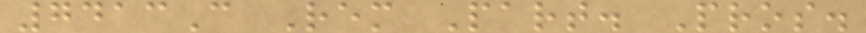7413C Rem Part. Pros.
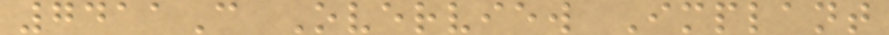7411C Overview Implant
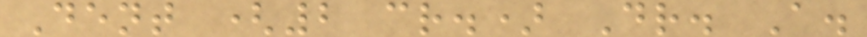Dent (2 cr.) Dr. A.
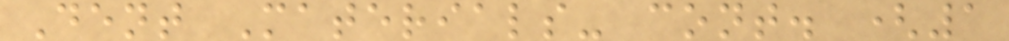Dent Materials- cont. (1
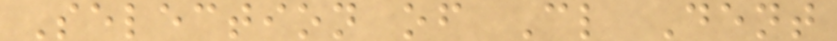Selection of Cl Dent
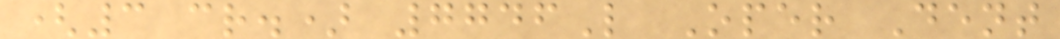(3 cr.) 7746L Oper Dent
